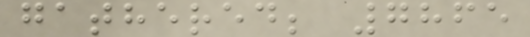gathered; 7865
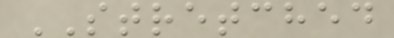STRETCHED
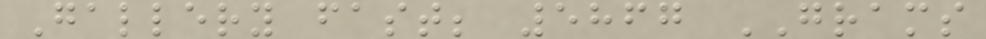Gallery fast; 5867 GRAMS
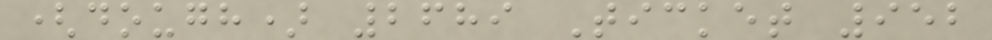(dough) 2689 Ticket 952
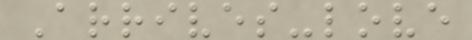Arrives-love
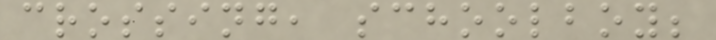crossing, schoolboy;
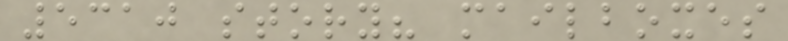5310 story? mailboxes
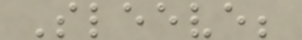Sleeve;
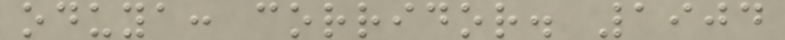oduya: corridor. 1904
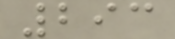293
